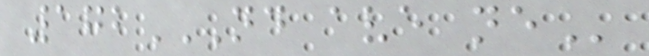172ND AVE NE
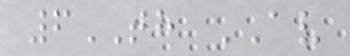6TH AV
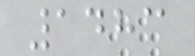1483
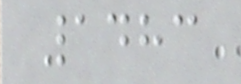1483
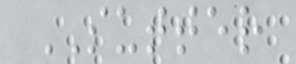SUTTER
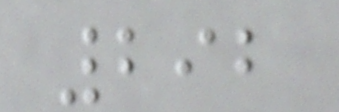292
